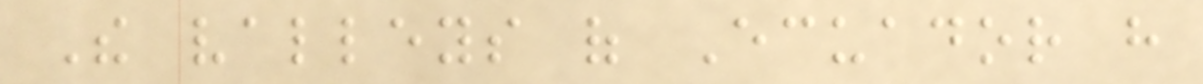The valleys of Ecuador have
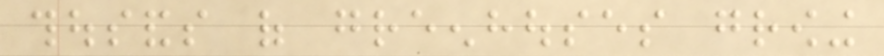thousands of greenhouses growing
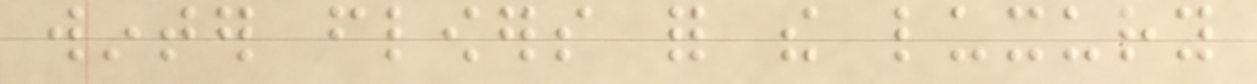winter flowers for the luxury
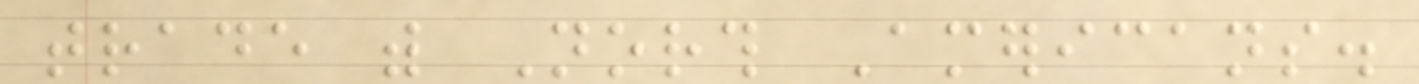trade with North Americans.
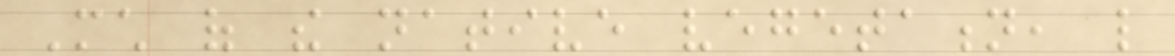Much of the native vegetation, like
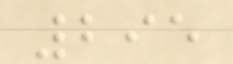295
